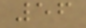56
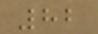82
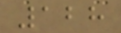128
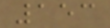153
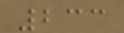233
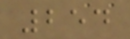254
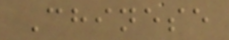Chinese
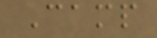Camp
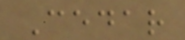Cedar
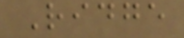Ridge
